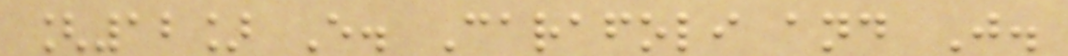[12] E. Carafoli and J.
